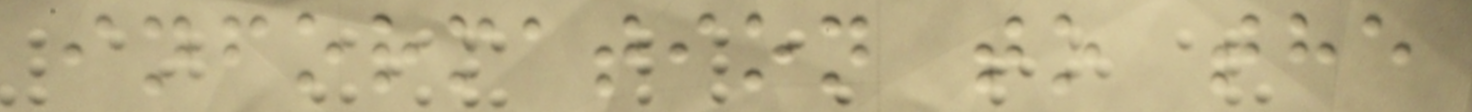information to the
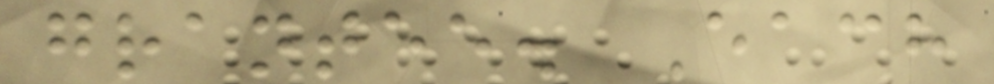grantee. Each
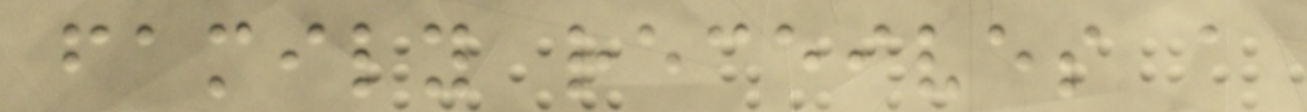family receives a
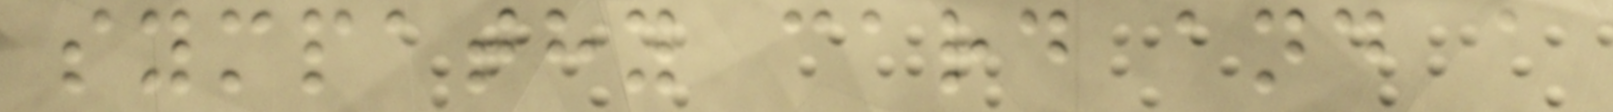sympathy card and a
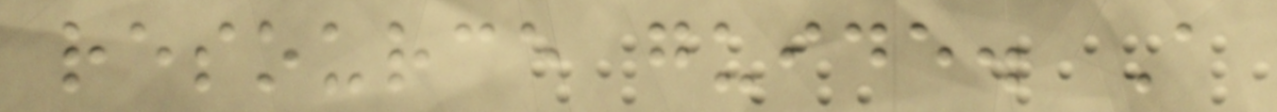resource guide. A
